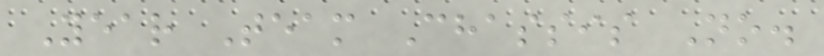Year Team Chassis No.
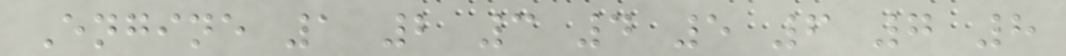Engine 1 2 3 4 5 6 7 8
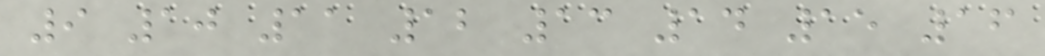9 10 11 12 13 14 15 16
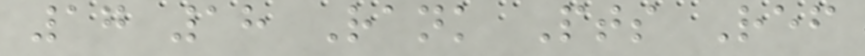17 18 Rank Pts Ref
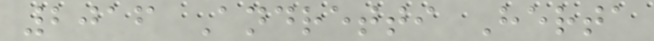2016 Andretti Herta
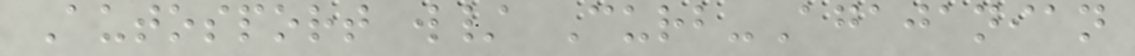Autosport w/ Curb-Agajanian
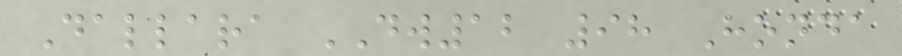Dallara DW12 98 Honda
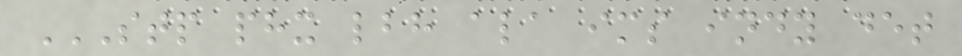STP PHX LBH ALA IMS INDY DET
